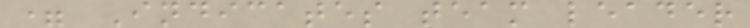= Indicates team leader
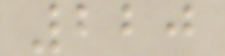220
